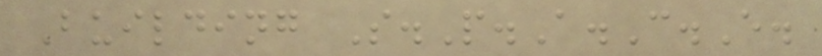Building S.P.A.C.E.
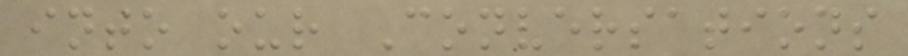into our Conversations
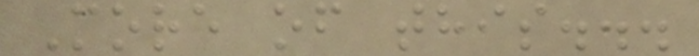More of this...
